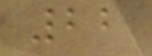22
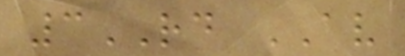3RD AV
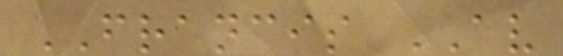FRANCIS AV
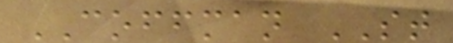COFFMAN ST
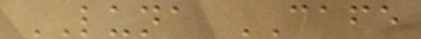LUNA CAFE
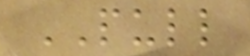PULL
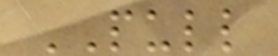PULL
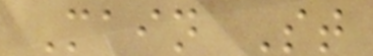Main St
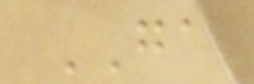GA
